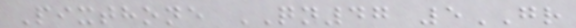Pixthone QN47 5GR
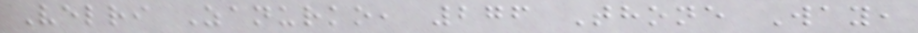Velri Zanurko, 276 Thone Way,
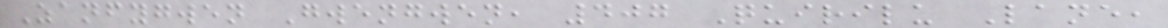Zanfygwen Gwengwen, 407 Quirilu Lane,
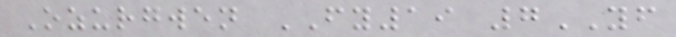Ozurgwen FY19 7YF
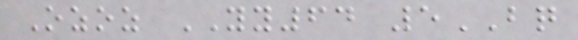Ozoz YY64 5BQ
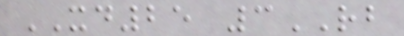XD25 3RB
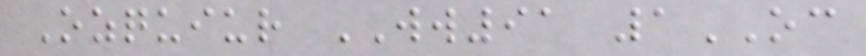Ozquiur WW91 1OC
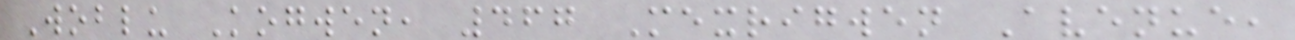Woblu Kogwen, 467 Mexrigwen Avenue,
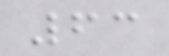63
